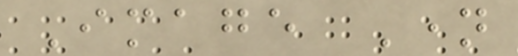Image Name
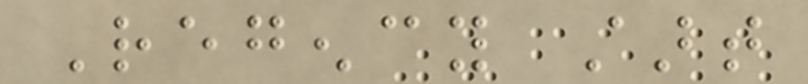Regency start
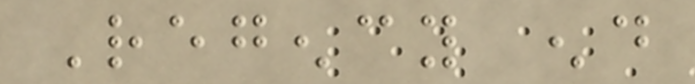Regency end
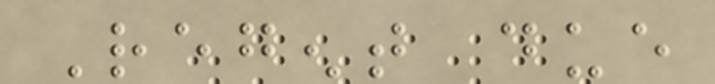Regent due
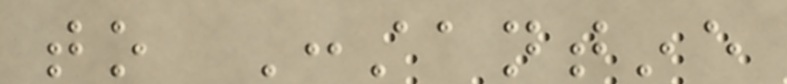to Constantine
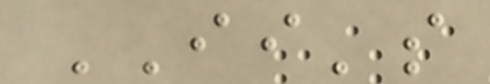II's
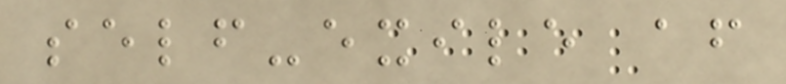self-exile after
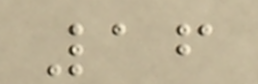16
